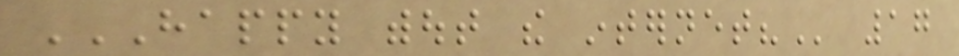HAPPY WITHOUT THE INTERNET? 17
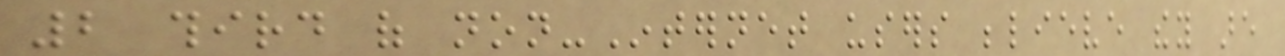2 third of non-Internet users believe they are
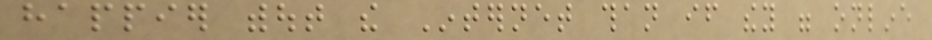happier without the Internet than if they were online
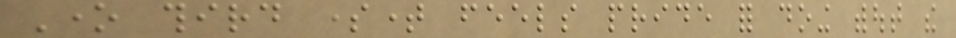One third sometime feels pride for doing without the
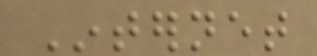Internet
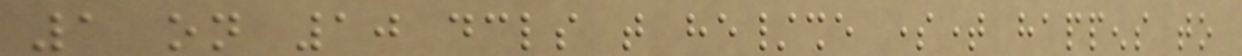1 on 10 declares that he/she sometime happens to
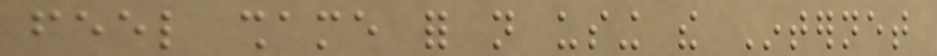feel shame for not using the Internet
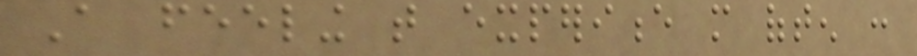A feeling that experience more often :
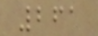261
